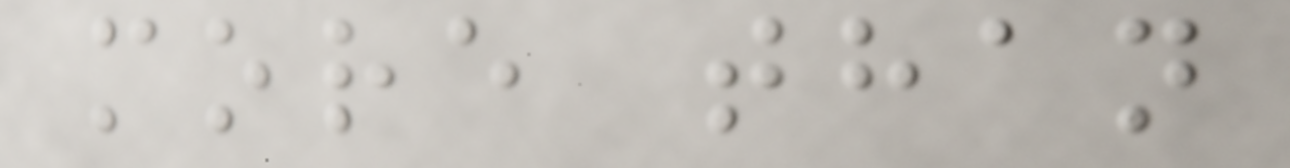more than
